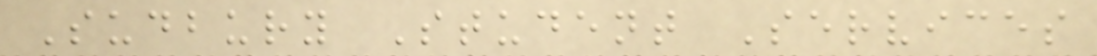Sudbury Student Services
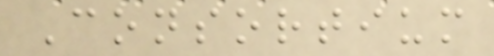Consortium
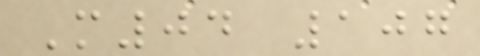M04 107
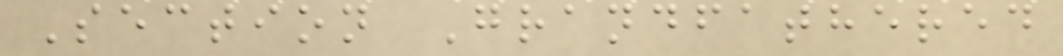Section Grandfathered
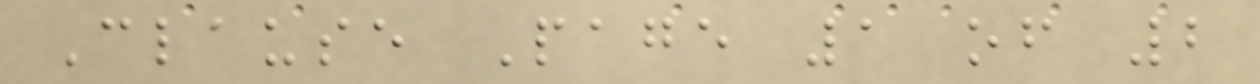Clause Page 1 of 2
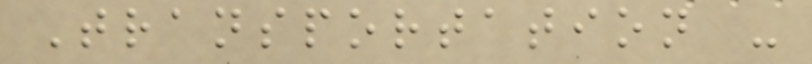Transportation -
